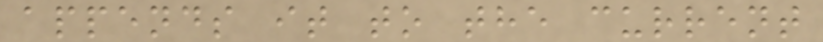appends it to the current
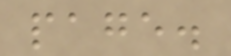page.
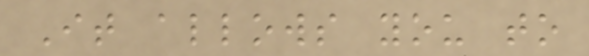It allows you to
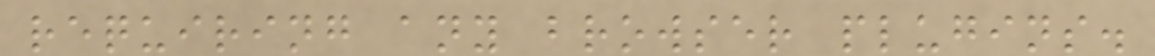requiring any browser plugins.
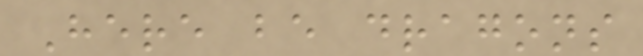Here be dragons
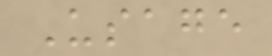Usage
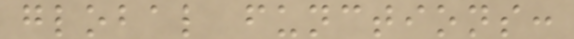global functions:
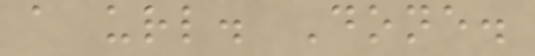a url. Done.
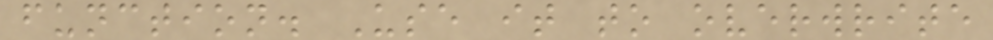function. Use it to overwrite
